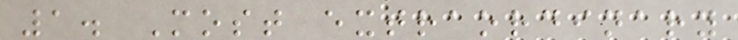1. Most extraordinary
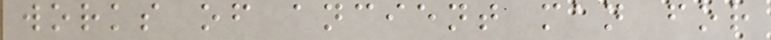works of ancient man for
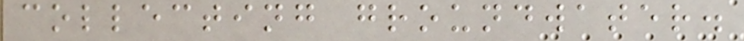collecting groundwater.
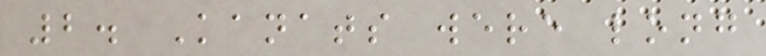2. Kanats were long
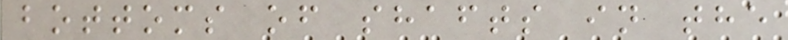bottoms of shafts in the
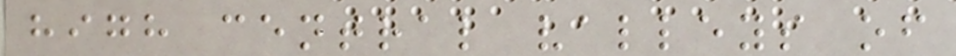high central valleys of
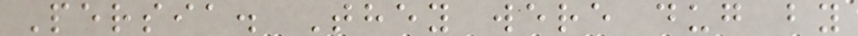Persia. They were dug by
